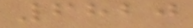6820
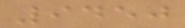9450
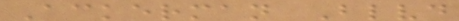Ackerman Blvd
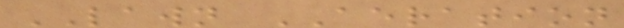LAWN AERATION
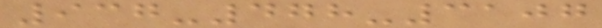937-478-3107
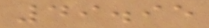49.95
